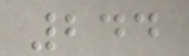244
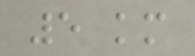5 km
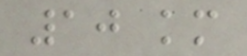10 km
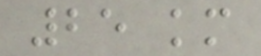25 km
